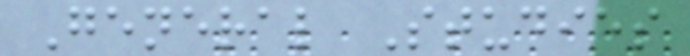General Studies
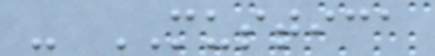- MUSTICA
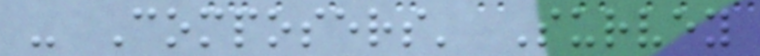- Composers' Survey
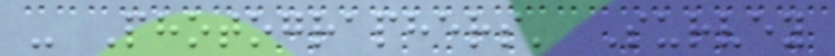- Photographers' Survey
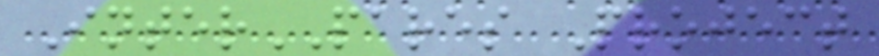InterPARES Project
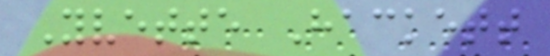Yvette Hackett
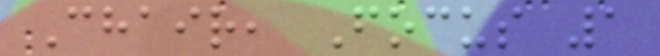Chair, Focus 1
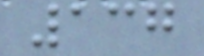137
